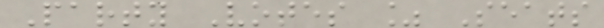Party Votes % Seats
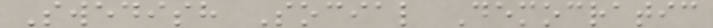Swedish Social Democratic
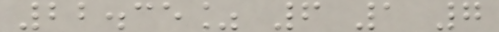22.35% 6 1 7
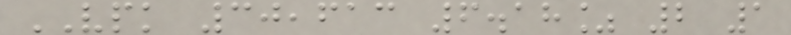VPK 30,613 6.18% 2 1
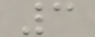3
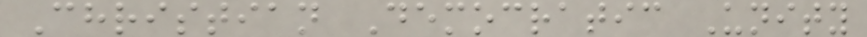Christian Democratic Unity
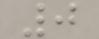0
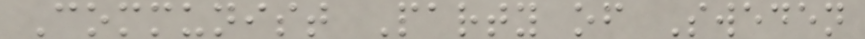Communist Party of Sweden
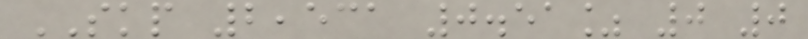SKP 2,531 0.51% 0 0
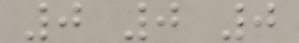0 0 0
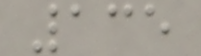135
